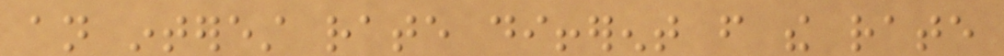an interest rate different from the rate
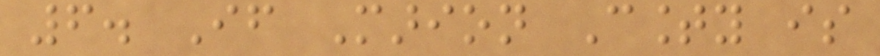6. If Marion County is
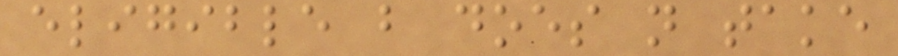eligible but does not take
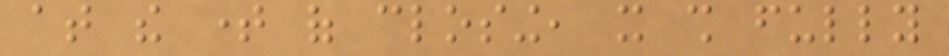at the time of closing, it shall fully
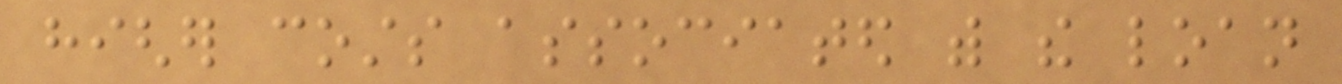higher costs associated with the loan
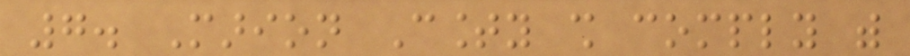7. Marion County shall comply with
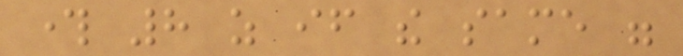through 8 as if the same were
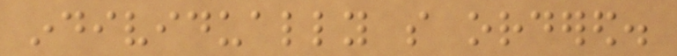individually so ordered.
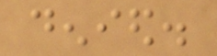denied.
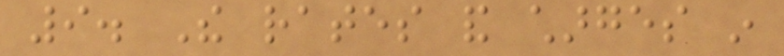9. The rates and charges in
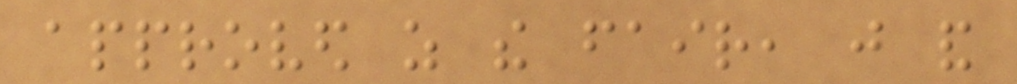approved as the fair, just and
